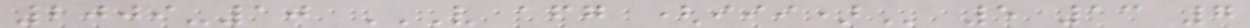2009-10 V AFG (III) 5 13 7
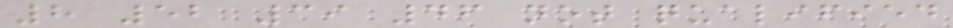8 52 39 46 not qualified
